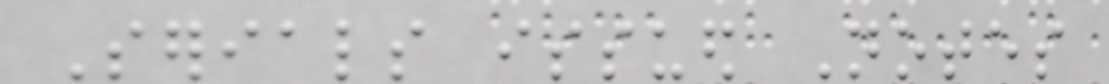Serials issued Notes
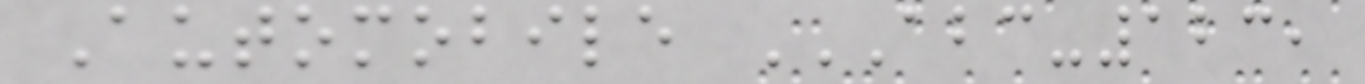Automobile ABC-123,
